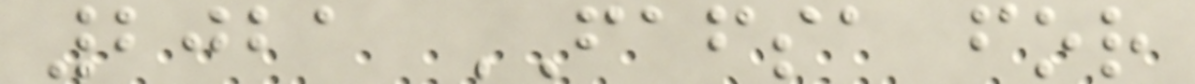2021 FAFSA for
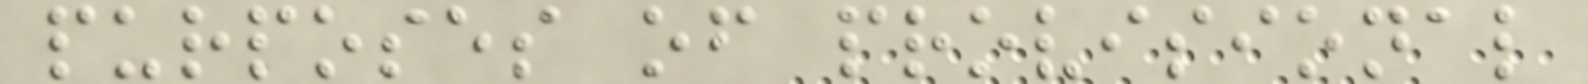purposes of provisional
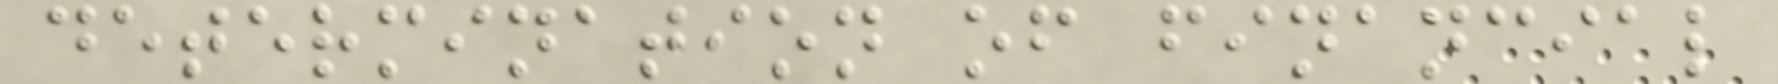determination of financial
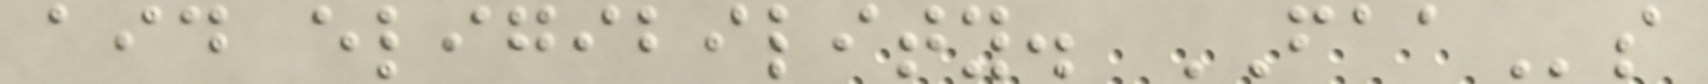aid eligibility. FAAs
